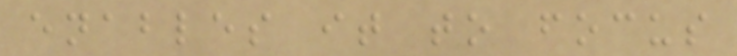enables it to focus
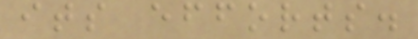its efforts.
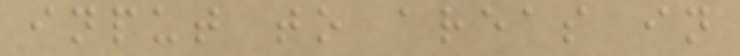input to areas in
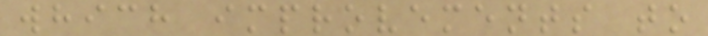which improvements to
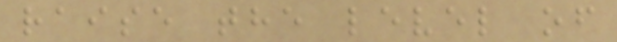raise the level of
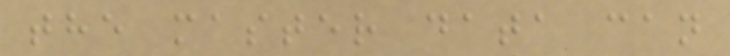the master data can
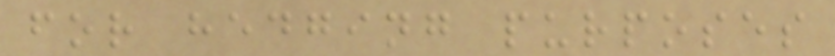for hedging purposes
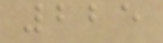225
